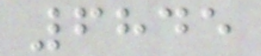6845
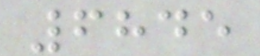6845
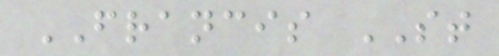FRANCIS ST
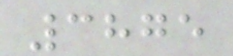3875
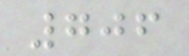706
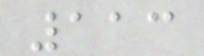113
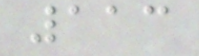113
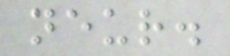neur.
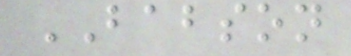BABSON
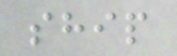ship
